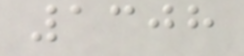1308
